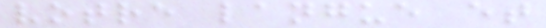votre langue et
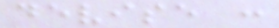devise :
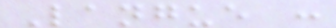Langue :
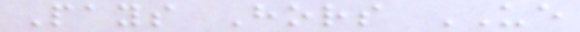Pays Hors UE
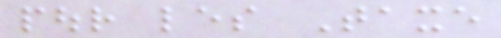pour les Taxe
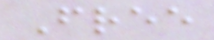Free
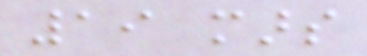19 mars
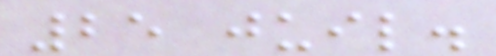25 juil.
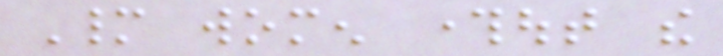Many women throughout the
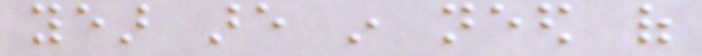year are in need of
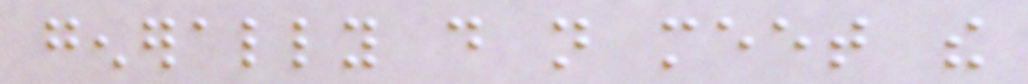generally do not meet the
